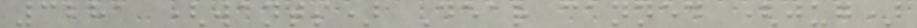3281 (wants) Dear canned (jug)
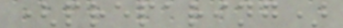(preparing)
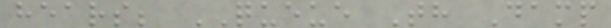hears; QUEUE Th Damp
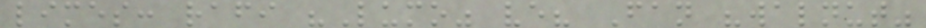limes: rafi "Lumo" ve? Fan "walnut"
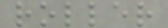roller
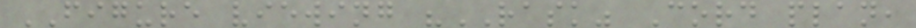FIGURE viewing "RASK" Cord plan,
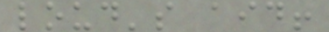loud's aid!
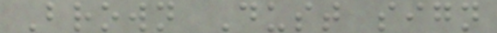Brown Dust sign
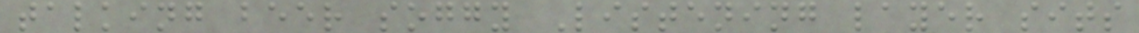talking beer soggy Listening layer sits
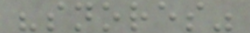"snores"
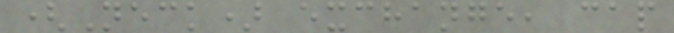(Neck) exchange, cap
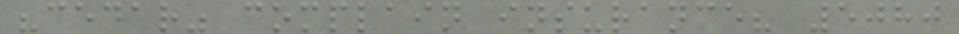"cedar" complain insurance? 5080
